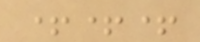+++
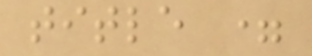title =
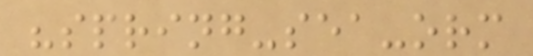"spring-sea-orm
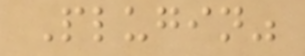Plugin"
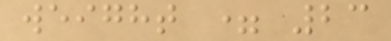weight = 23
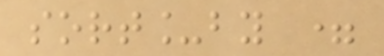sort_by =
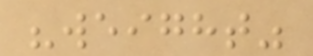"weight"
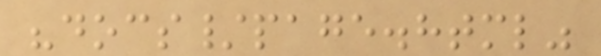"docs/page.html"
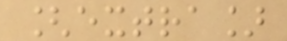[extra]
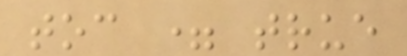toc = true
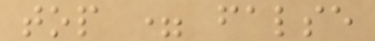top = false
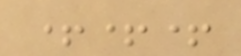+++
